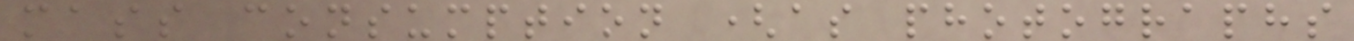mass consumption (as photographs
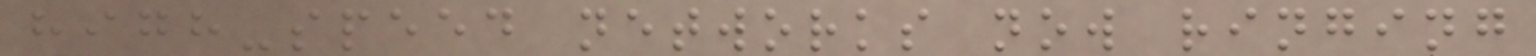high-speed networks now ringing
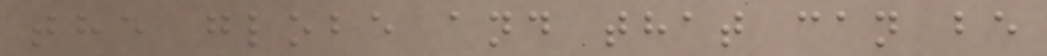the globe and that can be
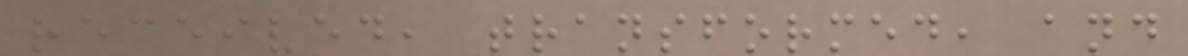received, transformed, and
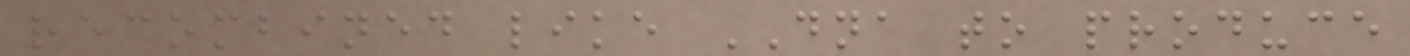recombined like DNA to produce
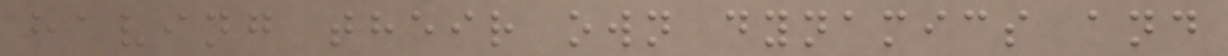having their own dynamics and
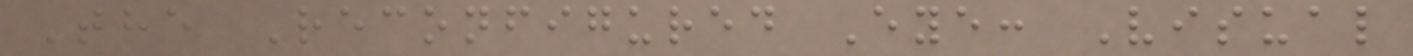The Reconfigured Eye: Visual
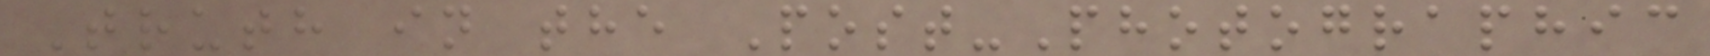Truth in the Post-Photographic
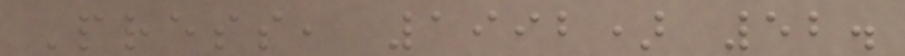Press, 1992) 52.
